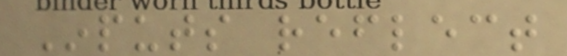Inputs reflect
